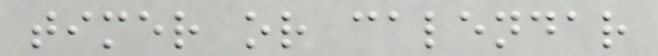timer or calendar
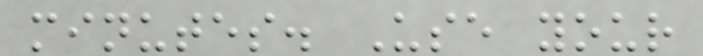minutes. Use your
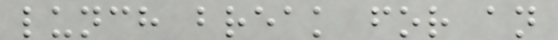lunch break for an
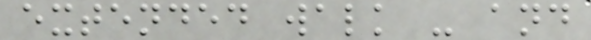extended walk - and
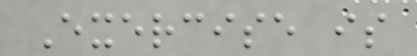Exercise is
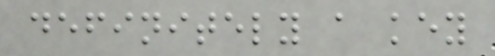definitely a key
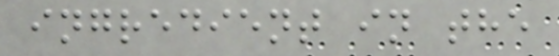ingredient in the
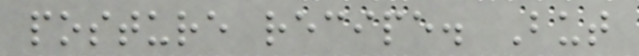posture recipe. But
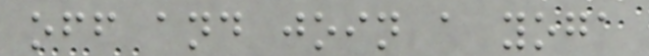off and join a yoga
